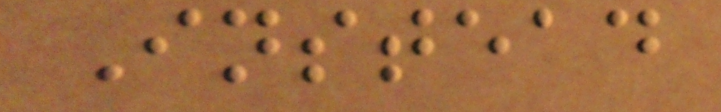Instead
